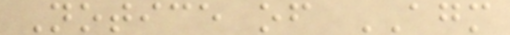Notice of AGM
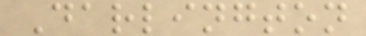Darlington
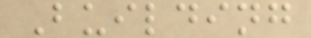Building
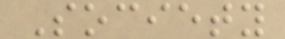Society
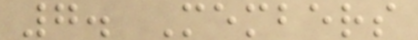7. Members
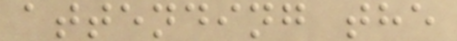attending the
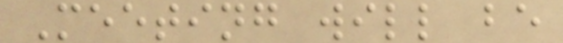Meeting will be
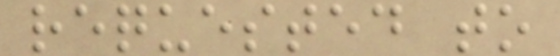requested to
